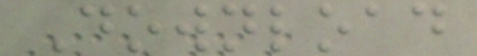Download
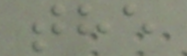the
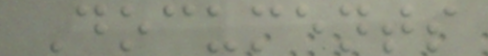Documents
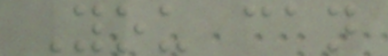You can
